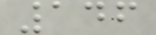146
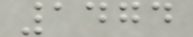1474
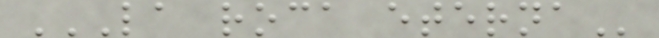LA ROCA ETERNA
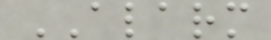ALARM
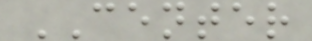CENTER
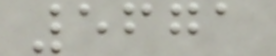5671
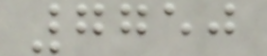7750
